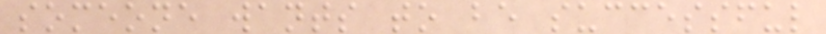someone wants to be successful
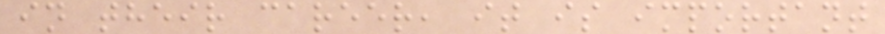in their career, it is important
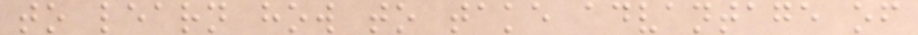to learn how to take advantage of
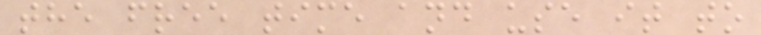the free time and use it to
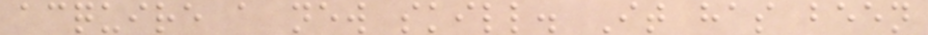acquire a new skill. It has been
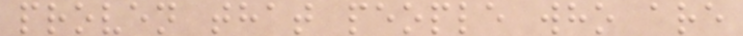proven that people who are
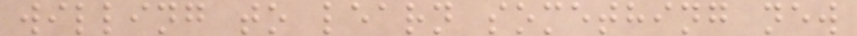willing to learn something new
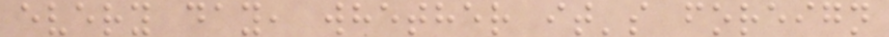every day, whether it's foreign
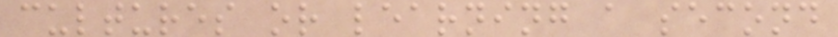cultures or learning a second
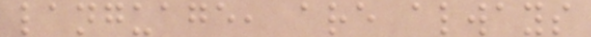language, are always
